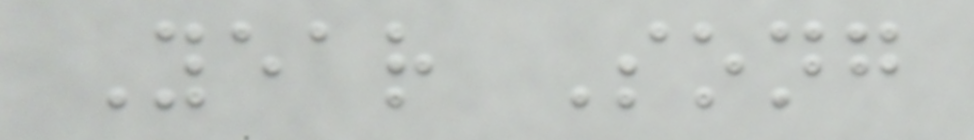Year Song
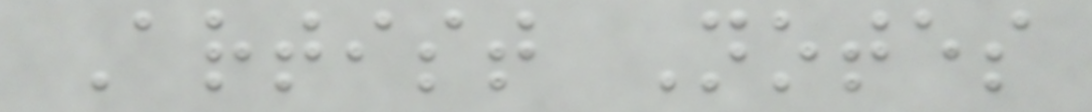Artist Notes
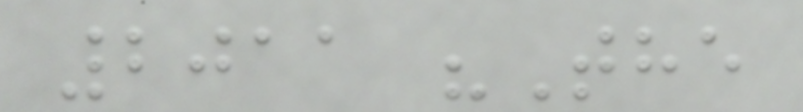2011 "The
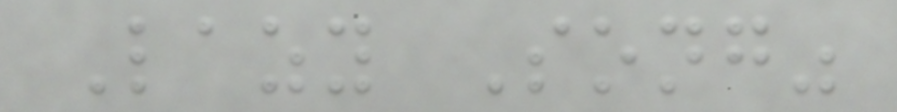Lazy Song"
